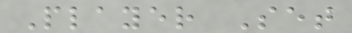Player Set
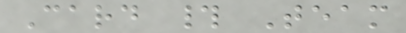Card # Team
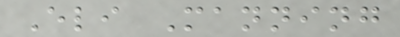Eli Manning
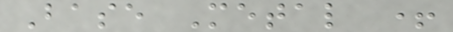Base Metal +
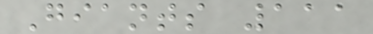Giants 111
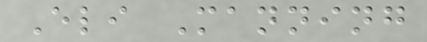Eli Manning
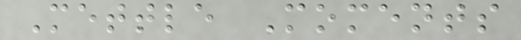Mettle Moments
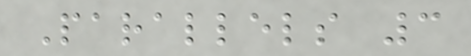Parallels 3
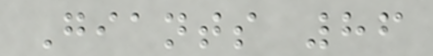Giants 86
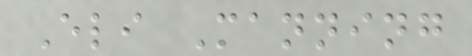Eli Manning
